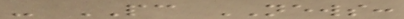- PC NEWS:
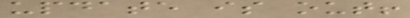update is out!
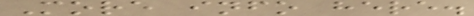More info here.
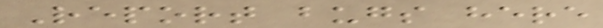Report bugs here
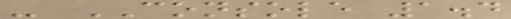- CONSOLE 1.4
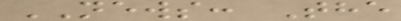NEWS: The
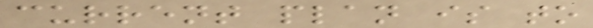current plan is to
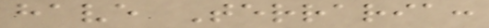have Terraria:
